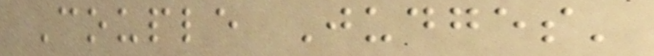Couple Judges'
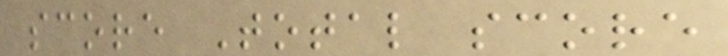score Total score
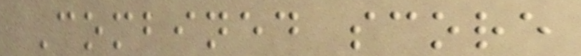Combined score
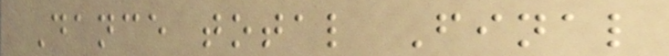Dance total Final
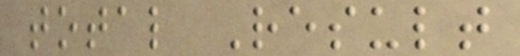total Result
